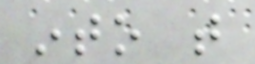into that
